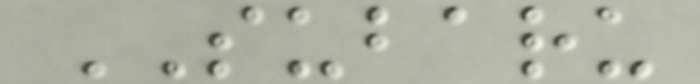SUBARU
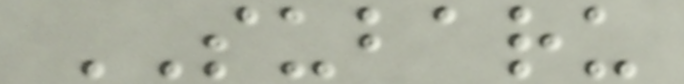SUBARU
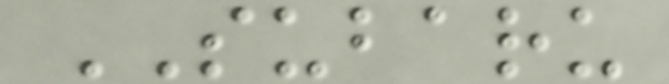SUBARU
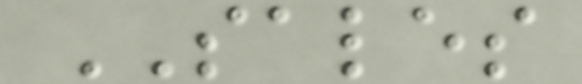SALES
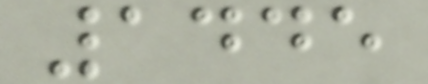1445
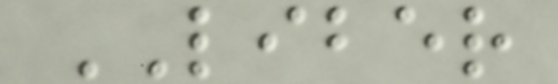LIBER
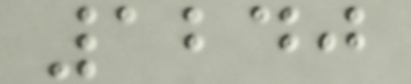1240
